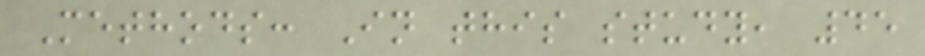Methods: In this study, 45
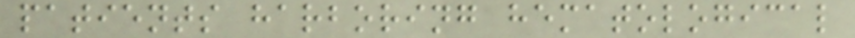patients harboring hematological
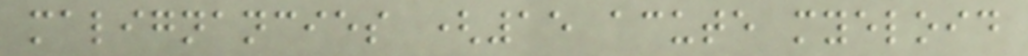malignancies (15 acute myeloid
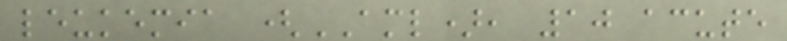leukemia (AML), 10 acute
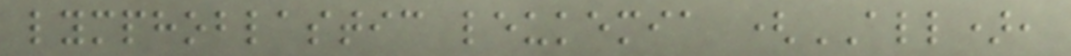lymphoblastic leukemia (ALL),
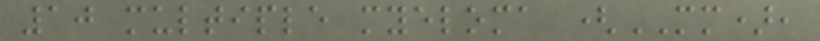10 multiple myeloma (MM),
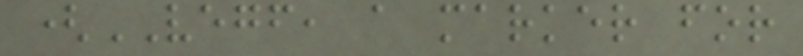(VEGF, a marker for
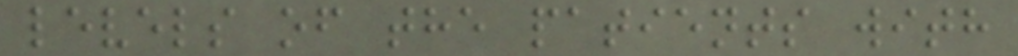levels of the patients with
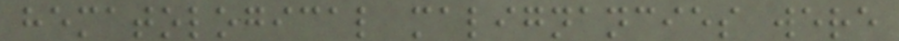hematological malignancies were
